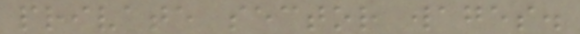private sector wages.
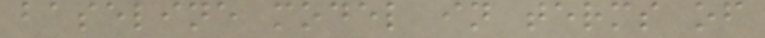baseline model in terms of
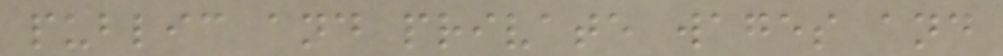public and private wages and
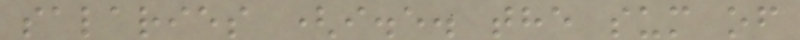salaries (i.e. the sum of
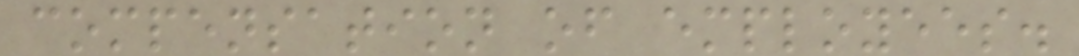compensation of employees.
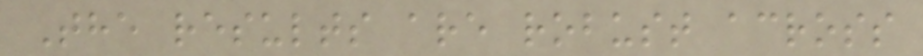The results are robust across
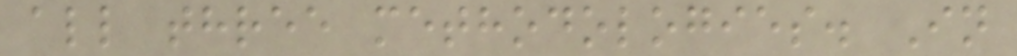all three methodologies. In
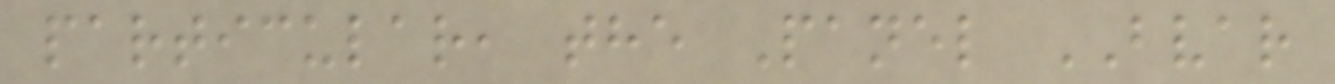particular, the Panel BVAR
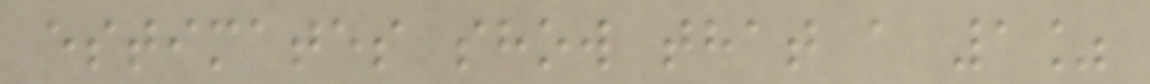estimates show that a 1%
